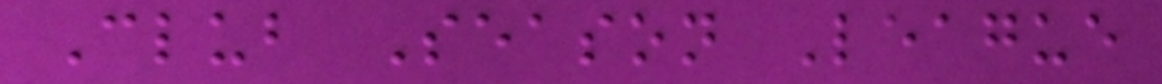Club Season League
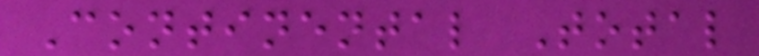Continental Total
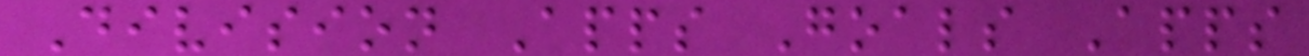Division Apps Goals Apps
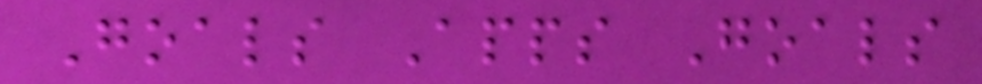Goals Apps Goals
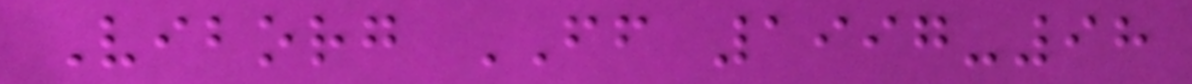Viborg FF 1997-98
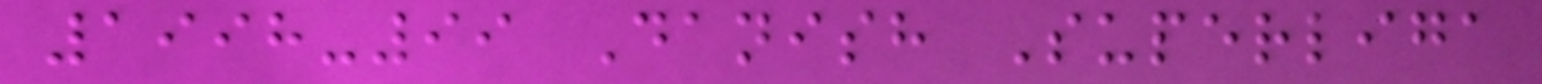1998-99 Danish Superliga
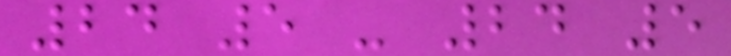24 5 - 24 5
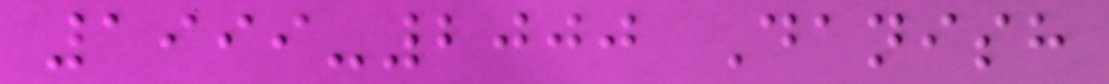1999-2000 Danish
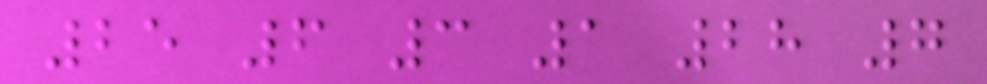25 6 3 1 28 7
